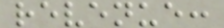revenue:
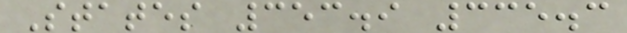States 353.9 335.3
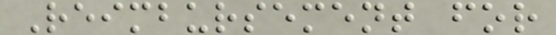Reimbursement for
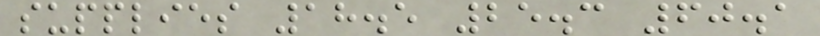supplies 18.5 25.3 60.1
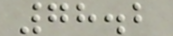78.2
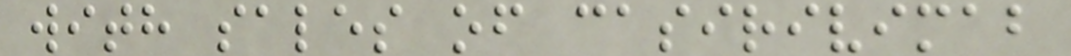with sales of casirivimab
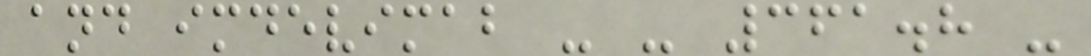and imdevimab - - 361.8 -
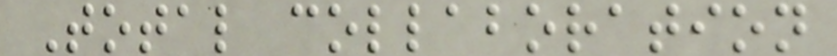Total collaboration
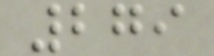279
